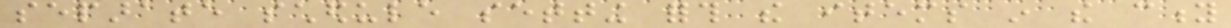separate schedule setting forth the items in the city
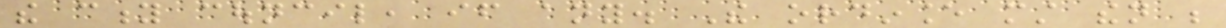the city council, if any. The ordinance must then be
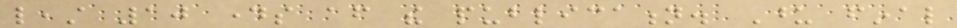least 10 days after the publication. Upon final
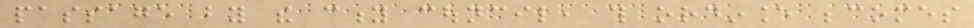passage by the city council, this ordinance becomes
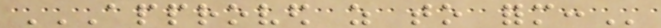APPROVED AS TO FORM:
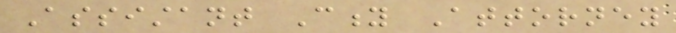Assistant City Attorney
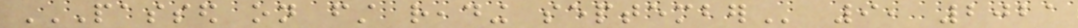PASSED ON FIRST READING SEPTEMBER 9, 2021
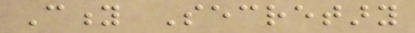City Secretary
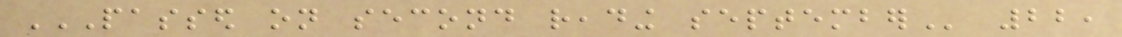PASSED ON SECOND READING SEPTEMBER 22,
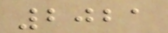2021
